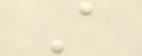A
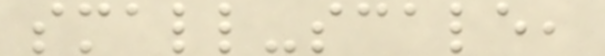small-scale,
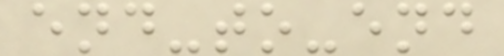end-to-end
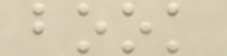book
